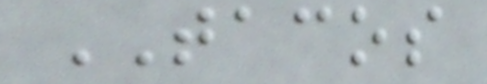TACOS
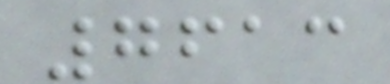7613
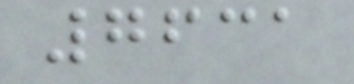7631
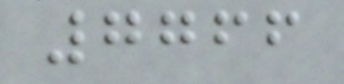7766
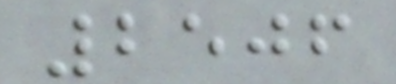2506
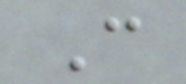C
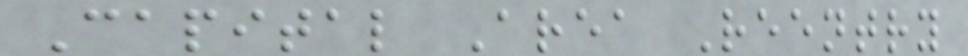Capital Area Reentry
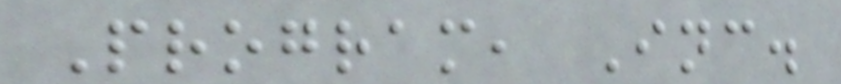Program, Inc.
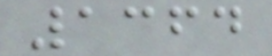1364
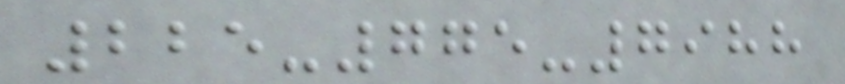225-775-7988
